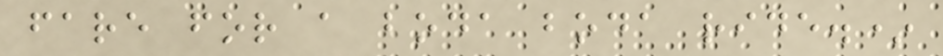fare for a boda boda ride.*
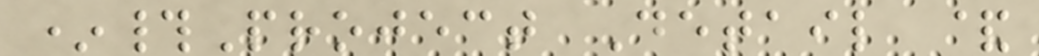*#Project Detail &
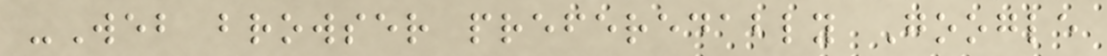-Web browser preferedably Google
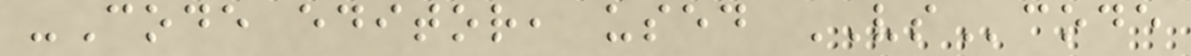-Code editor, used VScode
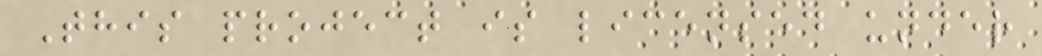This project is licensed under
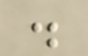.
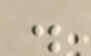.
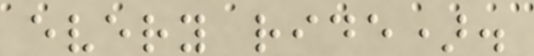every ride).
